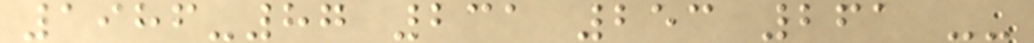1986-87 231 253 261 --
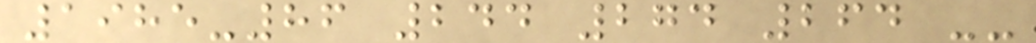1985-86 244 274 264 --
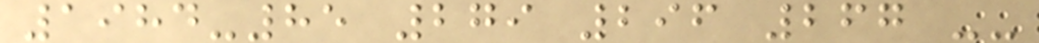1984-85 279 296 267 --
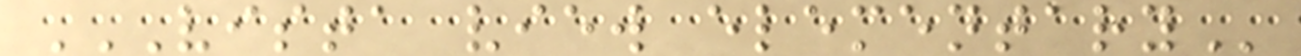VISTA VIEW ELEMENTARY
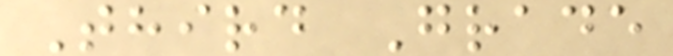Third Grade
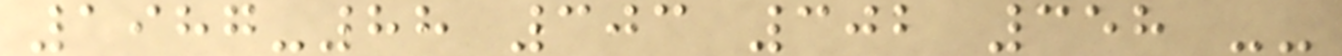1987-88 303 302 358 --
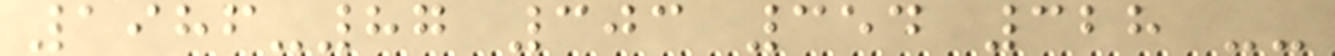1986-87 303 354 328 --
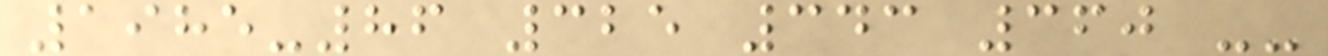1985-86 325 343 360 --
